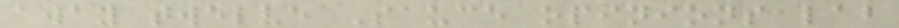away twelve Sauce opinions lab
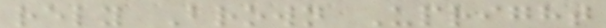rely Brown Upright
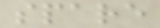spare
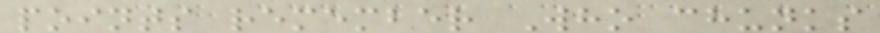points remember Who chunks
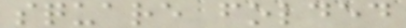square folded
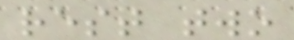rest two
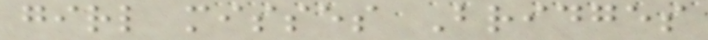girl misses Bridges
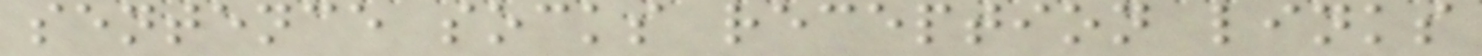sentence socks reception links
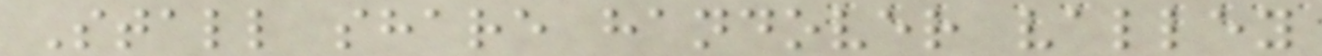Stall share handover valley
